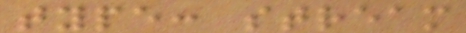type: stream
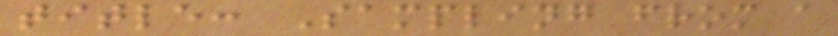title: Sampling from a
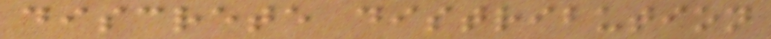discrete distribution
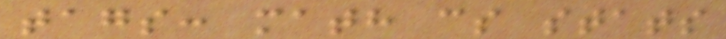tags: math cs stats
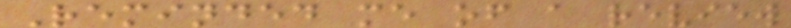Reminded me of a review
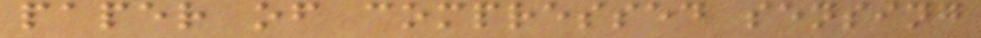paper of compressed sensing
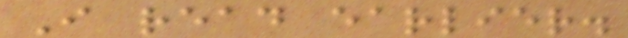I read earlier.
